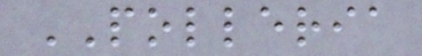POLLERIA
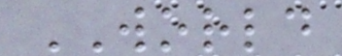WORLD
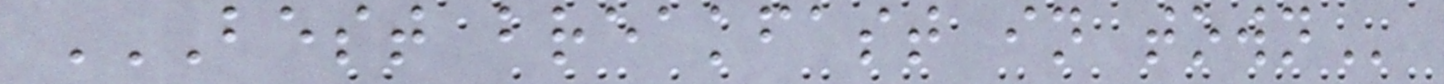BEST BREAKFAST IN TOWN
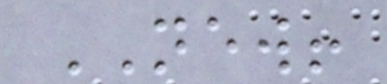NEW!
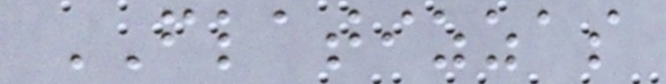FLATIZZAS
